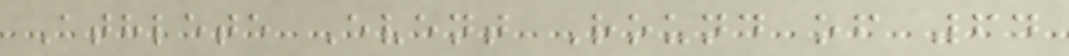Athlete Event Round of 64
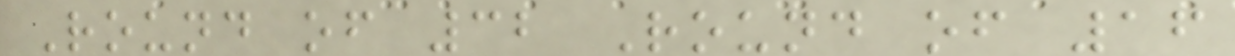Round of 32 Round of 16
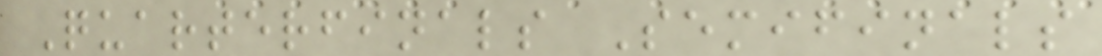Quarterfinals Semifinals
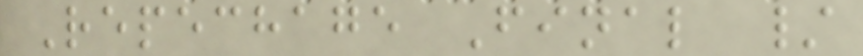Repechage Final /
